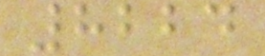8224
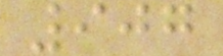907
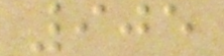905
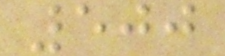500
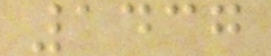1437
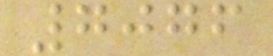7076
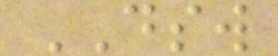DSW
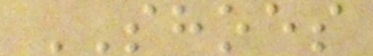SHOES
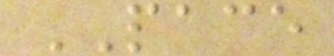PACE
